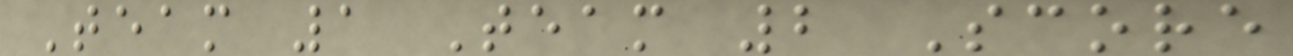Team 1 Team 2 Score
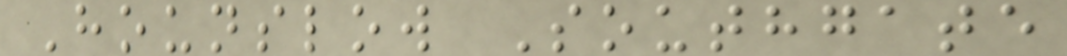Hounslow Southgate
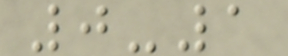0-1
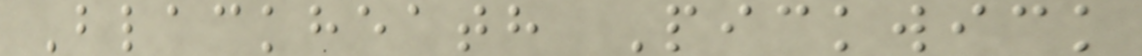Blackheath Pickwick
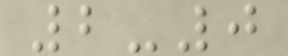2-0
